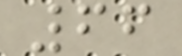66
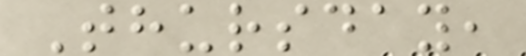Thursday,
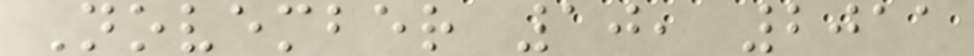November 10, 2011
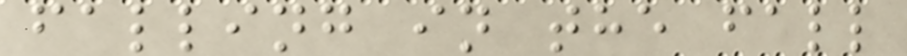falling in the fall
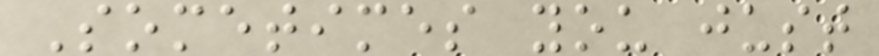Sometimes you just
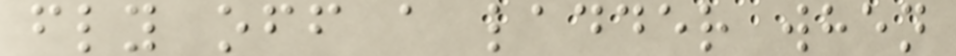fly off a ladder when
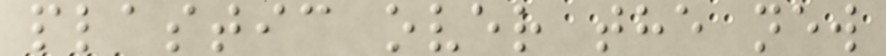plastic over the new
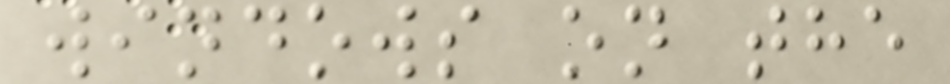windows on the
